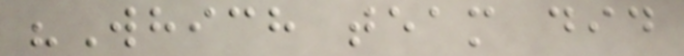"Which team did
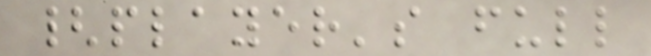{player's full
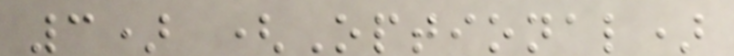3) (Optional)
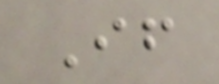If
